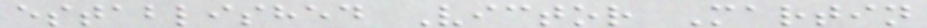established Victor Martin
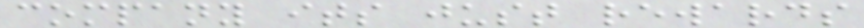company its just rewards
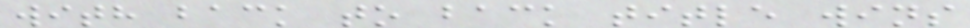with back to back title wins
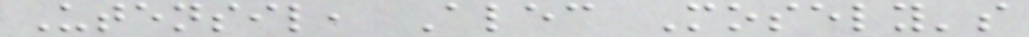Utensil, Alec Mosely's
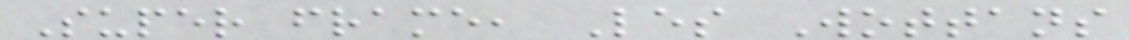Super frame, Les Wottans
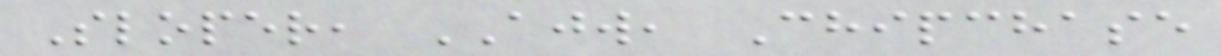Sloper, AJW, Chipchase
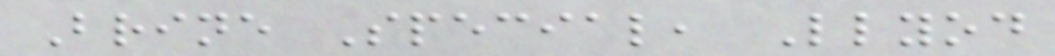Brine Special, Llyod
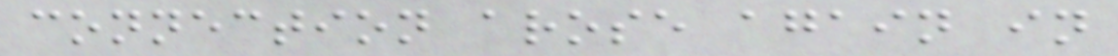connection arose again in
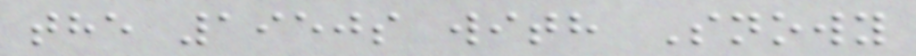the 1950s with Snowy
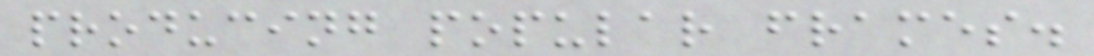producing popular frames.
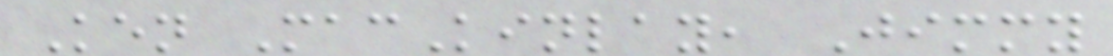Ken MacKinlay, Jimmy
